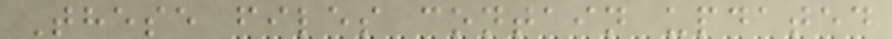These files contain updated
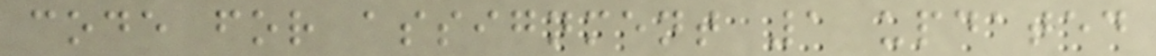code for assignment 1 updated
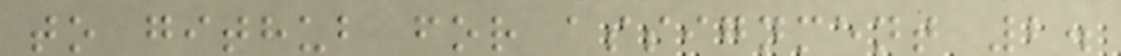to github for assignment 2.
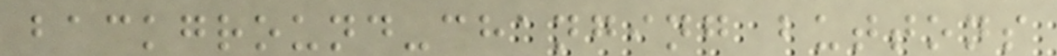background-changing buttons
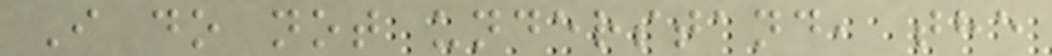I do not understand, the
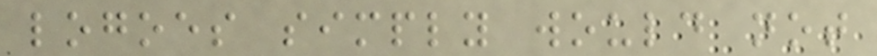logoes simply would not
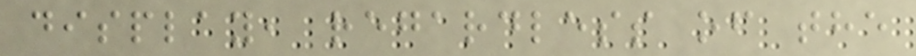display, regardless of the
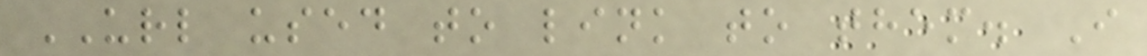URL used to link to them. I
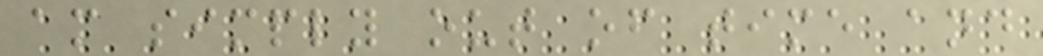am simply out of time and
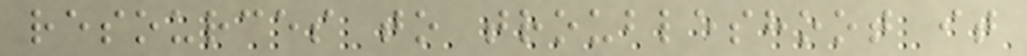resources to troubleshoot it
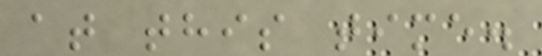at this time.
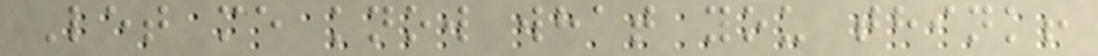Let me know what you think!
